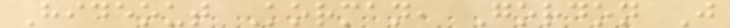Hideout Korman, Gordon J
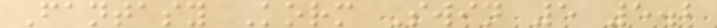Fantasy Korm Swin 5 5.2
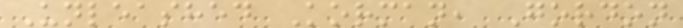Unleashed Korman, Gordon
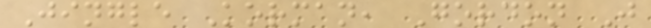Jingle Korman, Gordon J
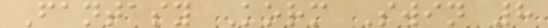Fantasy Korm Swin 8
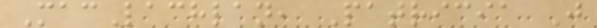MacLachlan, Patricia J
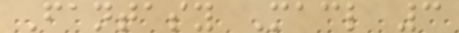Fantasy Macl 3
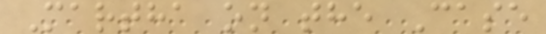Martha on the Case
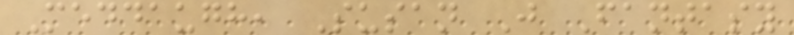Meddaugh, Susan J Fantasy
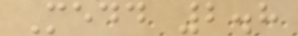Medd 2.8
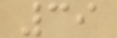39
